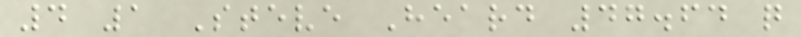4 1 Steve Heard 47.64 q
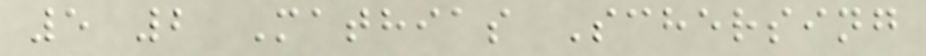5 2 Mathias Schersing
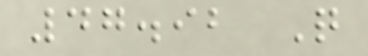47.92 Q
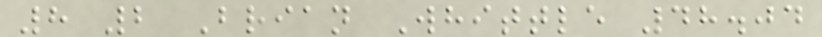8 2 Brian Whittle 48.04
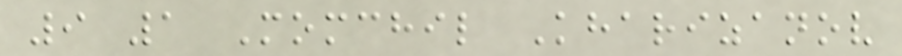9 1 Momchil Kharizanov
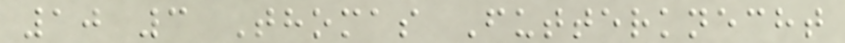10 3 Thomas Futterknecht
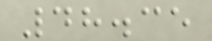48.35
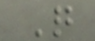Q
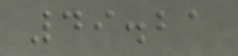49.21
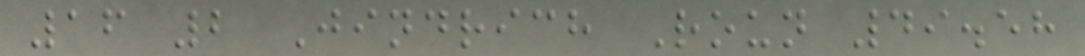16 2 Jindrich Roun 49.58
